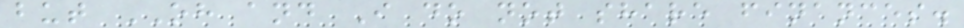but OH and I do not share finances.
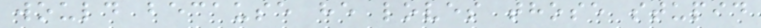would because he loves those stupid
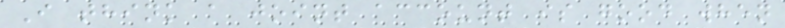I think a joint account is good when
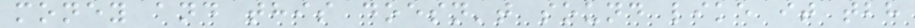money and this doesn't sound like it tbh
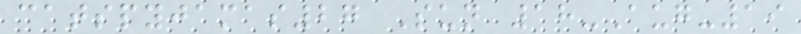catspyjamas27 Sun 18-Aug-19
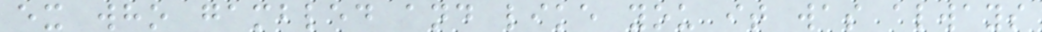ex who gambled and like you it was always
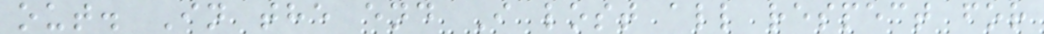out. In the end I lost all respect for
